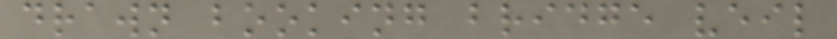drawn booking bridge veil
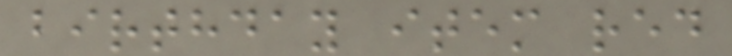birthday item red
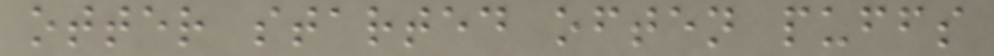otter started often puffs
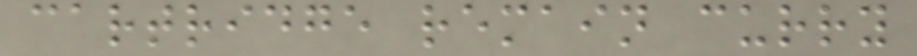cartridge remain curry
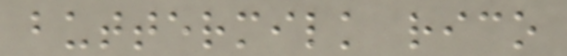buttermilk rico
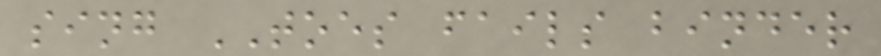sing TOES fails binder
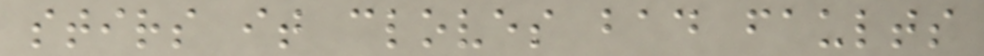stirs it cloves bad faults
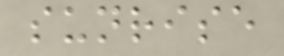sunrise
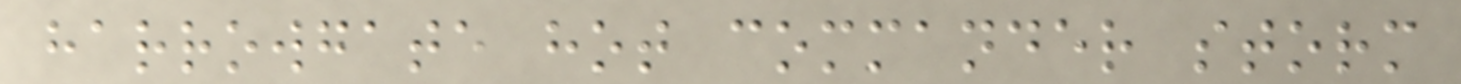harrowgate hot commander storm
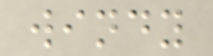windy
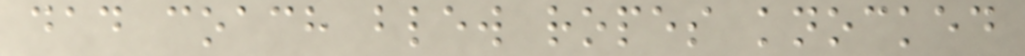dad coach blew ropes knocked
